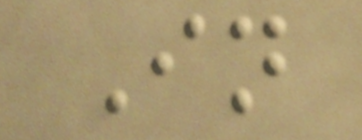In
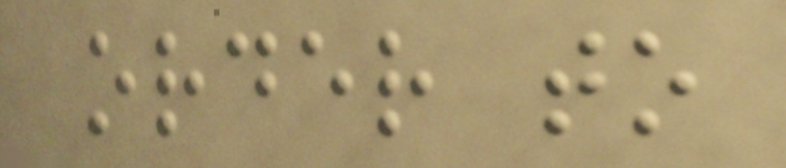order to
